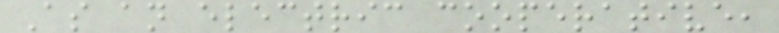As an electric cooperative,
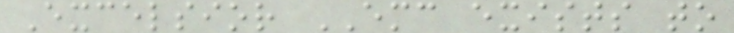Excelsior EMC exists to
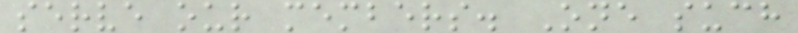serve our members. One such
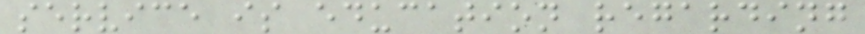service is education regarding
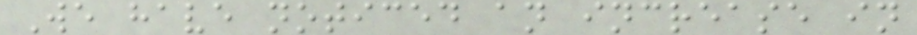We have noticed an increase in
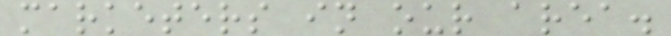marketers in our area.
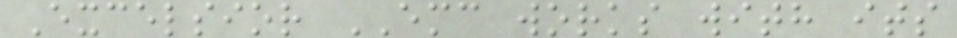Excelsior EMC works with its
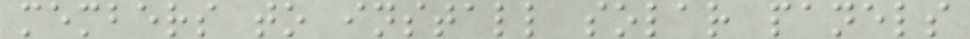members to install solar panels
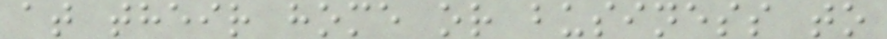at their home or business to
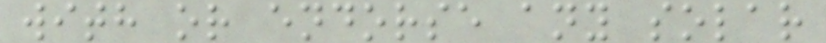with or endorse any solar
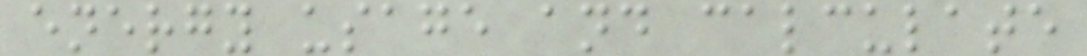energy usage and calculate
